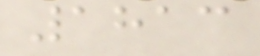1813
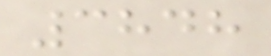3848
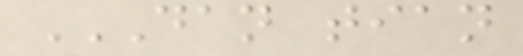DAN TIAN
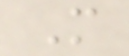M
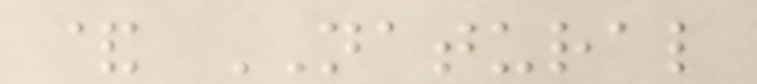& NATURAL
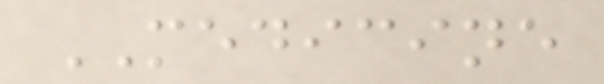MEDICINE
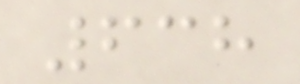638
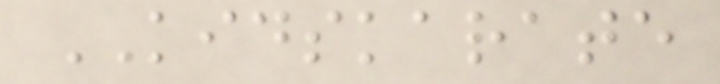KIDSKARATE
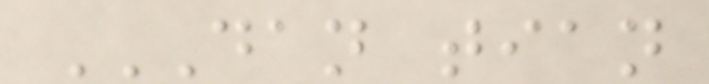DAN TIAN
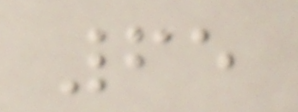65
